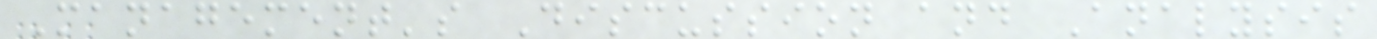Management's Discussion and Analysis
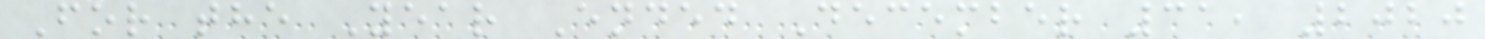For the Year Ended December 31, 2020
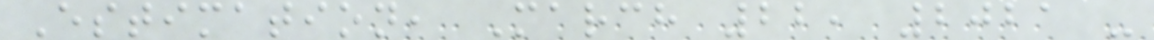Estimation, March 22, 2021 -
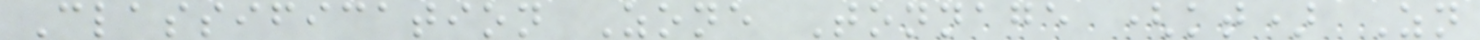Classification Zone Tonnage (kt) Zn
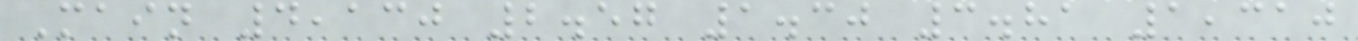Main 4,130 2.57 1.30 3.81 1,310
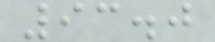93.0
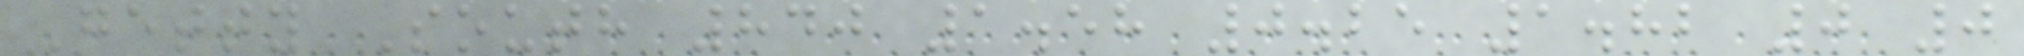Getty South 840 1.58 0.25 1.82 0 0
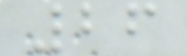26
